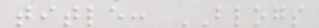title: BLOGS
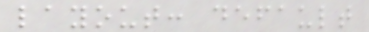layout: default
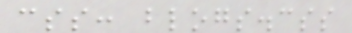css: blogs.css
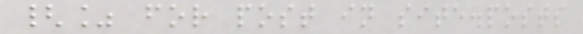{% for post in site.posts
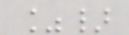%}
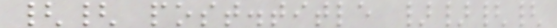{{ post.title }}{{
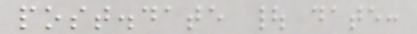post.date | date:
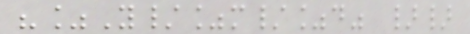"%Y/%m/%d" }}
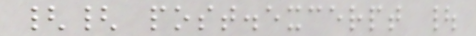{{ post.excerpt |
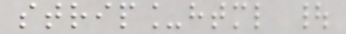strip_html |
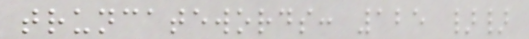truncatewords: 125 }}
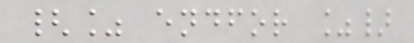{% endfor %}
